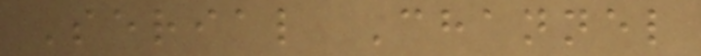Serial Channel
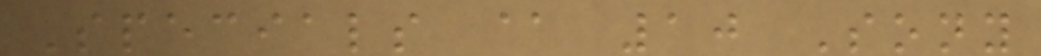Specials @ 10 Sony
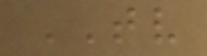TV
